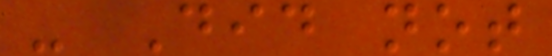- Did not
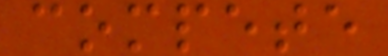compete
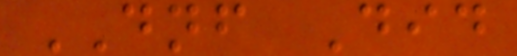DNF Did
